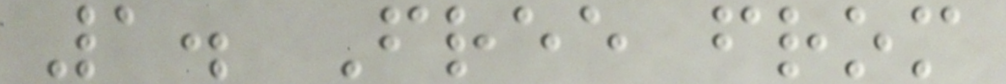1. Free from
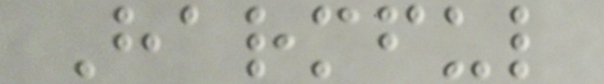Harmful
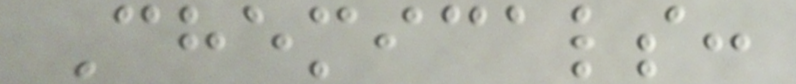Chemicals:
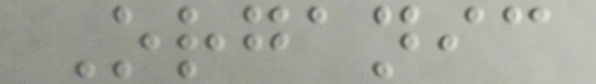Organic
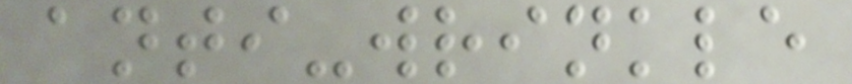anti-wrinkle
